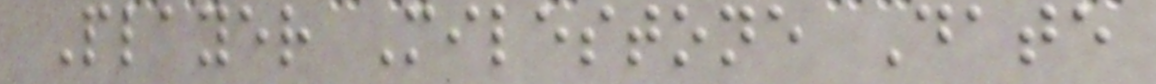Player Milestone Date
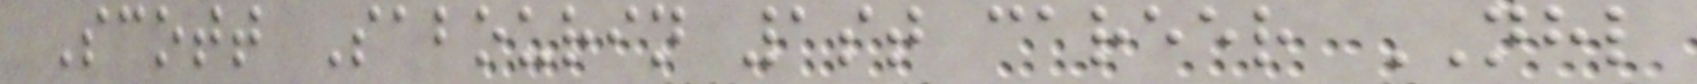Scott Sabourin 1st career NHL
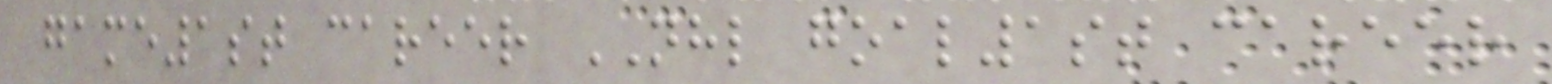game1st career NHL goal1st career
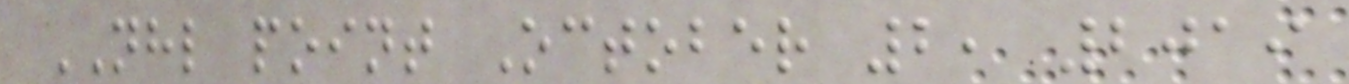NHL point October 2, 2019
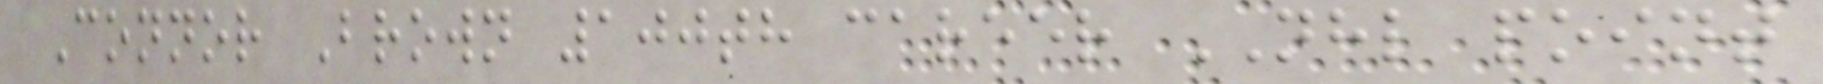Connor Brown 100th career NHL point
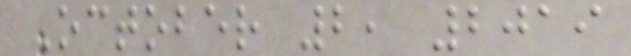October 2, 2019
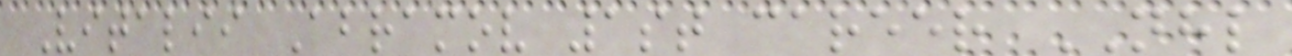Vitalii Abramov 1st career NHL
